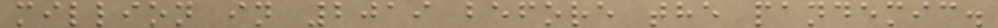million in 2019 before the pandemic.
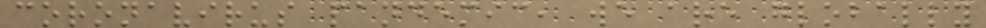coronavirus pandemic, we are globally
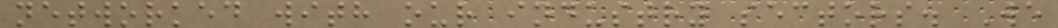networked with our industry sectors. We
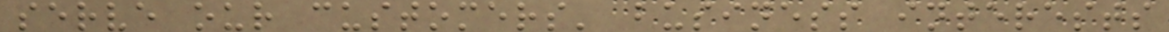serve our customers' business interests
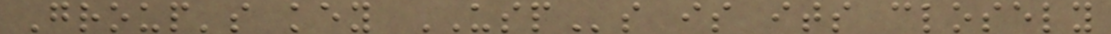Group's key USPs is its closely
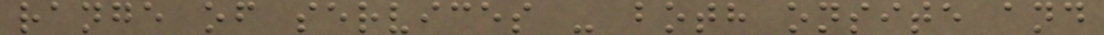range of services - both onsite and
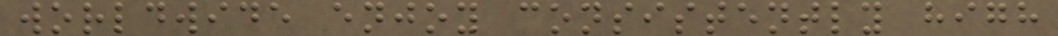worldwide enjoy consistently high
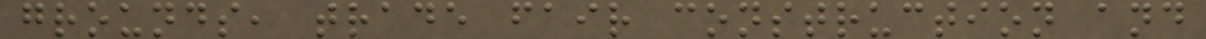grounds, trade fair construction and
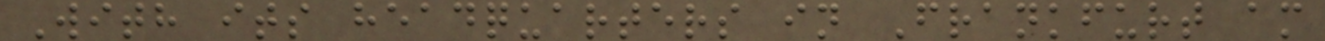With its headquarters in Frankfurt am
